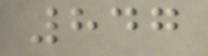847
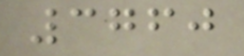3760
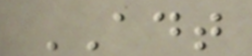ADT
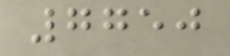7750
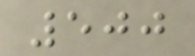500
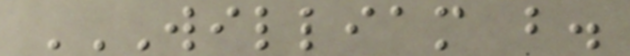WILLIAM B.
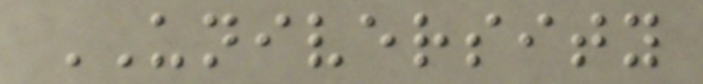UNIVERSITY
